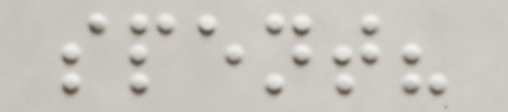spent?
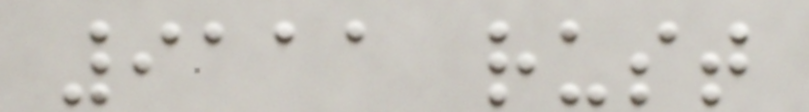9111 rust
